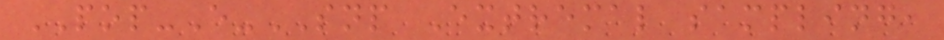POP-E-SNP Extremal sampling,
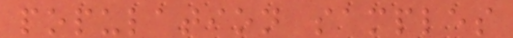population samples
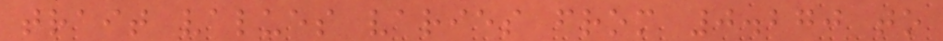trait values varies from 0.270 to
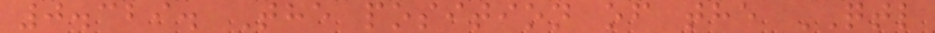0.329. The position of the QTL
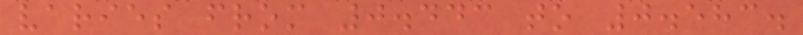varies from 0.443 to 0.583.
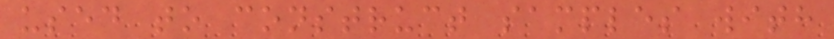used to construct samples with
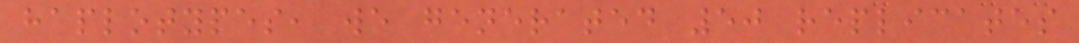haplotypes, we generated 50 replicates
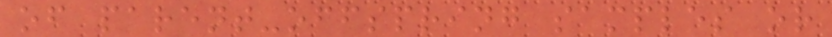of parent-offspring samples or
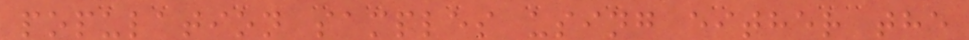population samples using either the
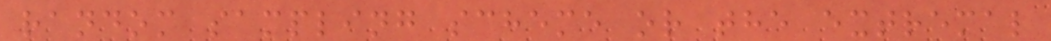random sampling scheme or the extremal
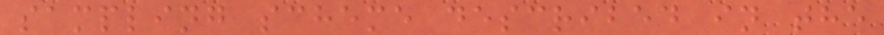sampling scheme described in the
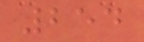254
